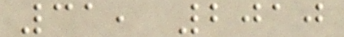31, 2010
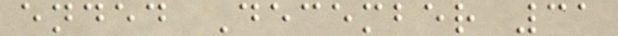ended December 31
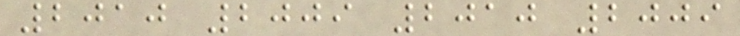2010 2009 2010 2009
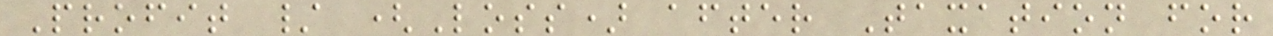Profit / (Loss) after Taxation for
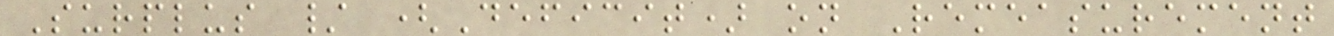Surplus / (Deficit) on Remeasurement
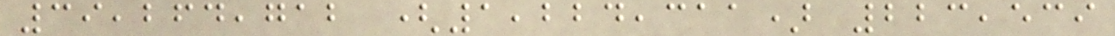39,264,712 (1,224,311) 223,539
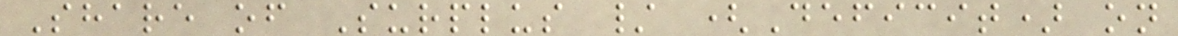Share of Surplus / (Deficit) on
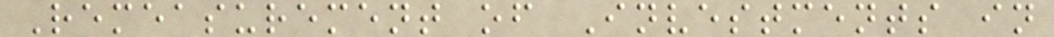Remeasurement of Investments in
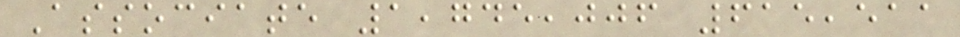Associate 1,745,006 615,511
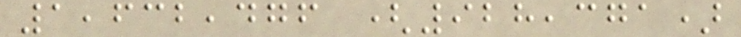1,632,476 (928,371)
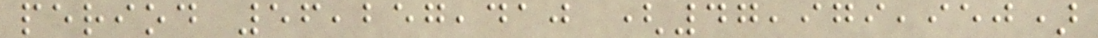period 56,257,410 (47,979,950)
